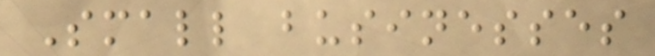Small businesses
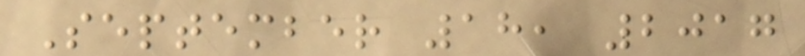September 18, 2017
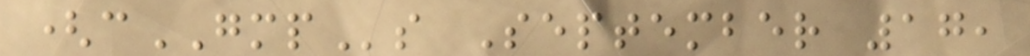(cGMPs September 17,
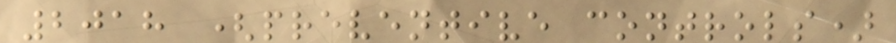2018 (preventive controls)
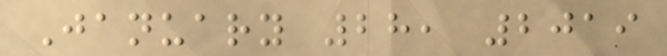January 28, 2019
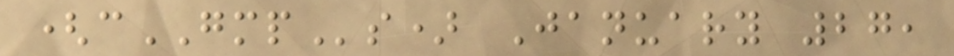(cGMPs) January 27,
